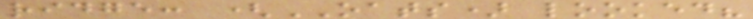ridge: (OATS) looked?
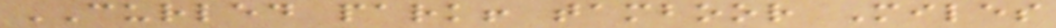CURLED park! tamboor Miles
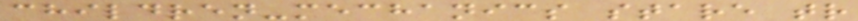children-mechanics stare tr
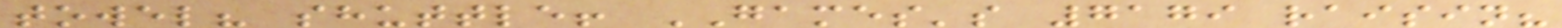towel? shuttle! GAMES's 7179 raisin?
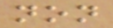non
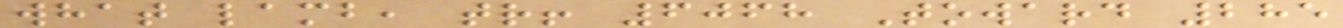what lamb, tr! 6068 Toward 285
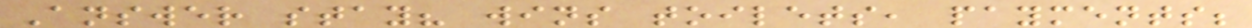Answer stay? wins toilets, payments;
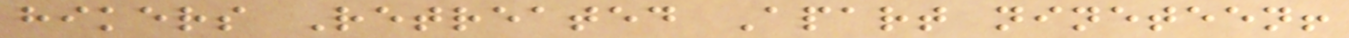hikers Retreated Apart nineteen!
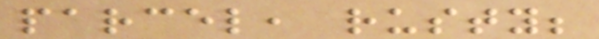parcel, rusty;
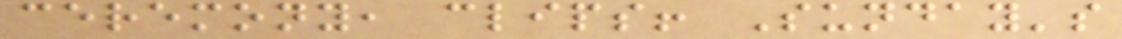ceremony, clips! Sunday's
